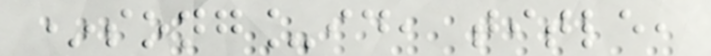*song_id, title,
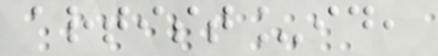artist_id,
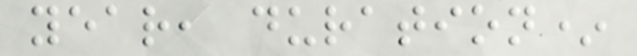year, duration*
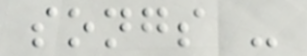songs -
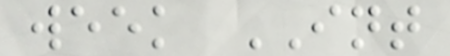week INT
